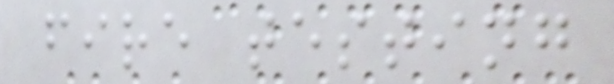fire testing
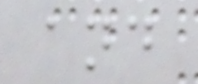and
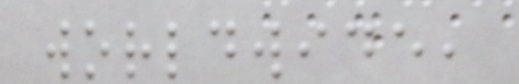worldwide,
